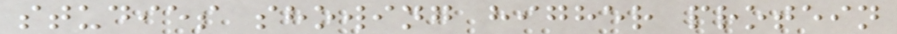studies showing higher protein
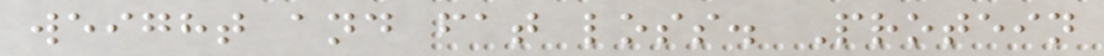weight and fat loss. Protein
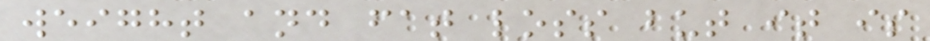weight and fat loss but it is
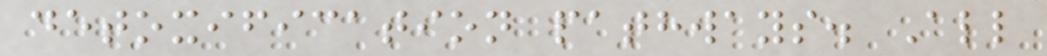detoxification pathways. All
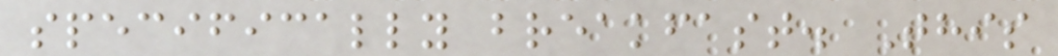specifically breakfast. This
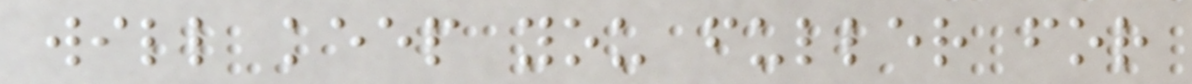will keep you fuller for
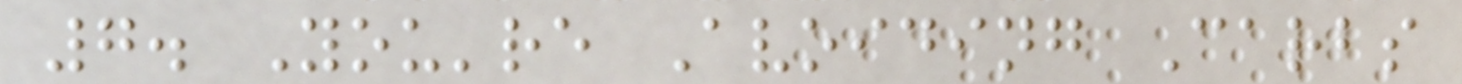7. You're Avoiding Carbs
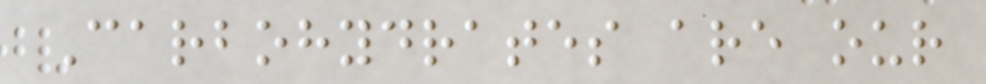Carbohydrates are our
